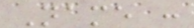Name :
